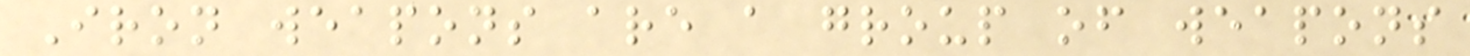Iron weapons are a group of weapons
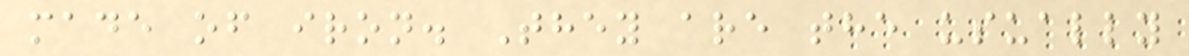made of iron. They are the usually
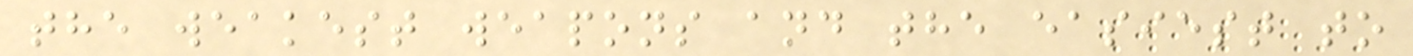the weakest weapons and the easiest to
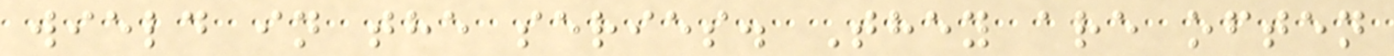wield in the series. They are often
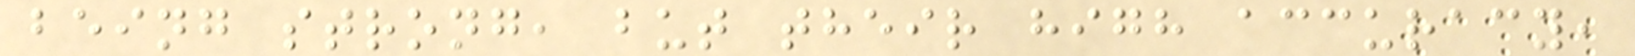being strong, but their high accuracy,
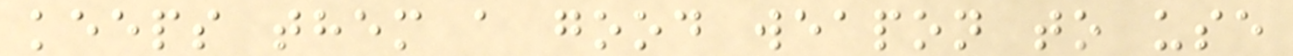keeps them a good weapon to use
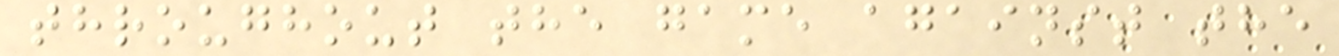throughout the game against the
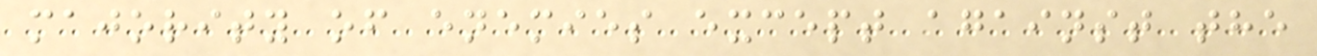majority of enemies except against the
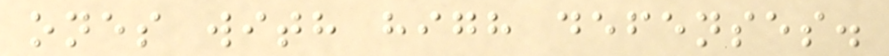ones with high defenses.
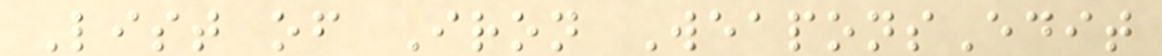List of Iron WeaponsEdit
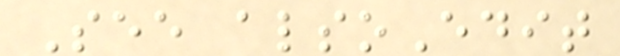See alsoEdit
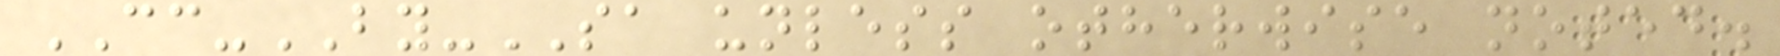CC-BY-SA unless otherwise noted.
